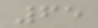65
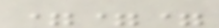===
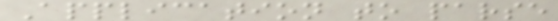Application to parse
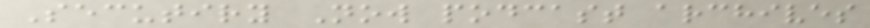Secutiry Now podcast archives
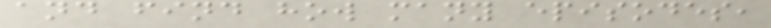and find how many episodes,
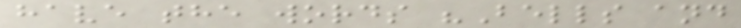have the words "Bells and
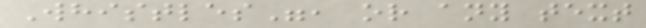Whistles", or any text
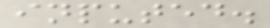inputed.
